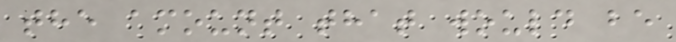the amount that would be
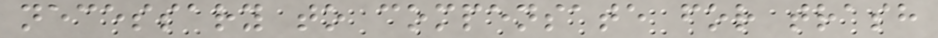necessary to compensate for trash
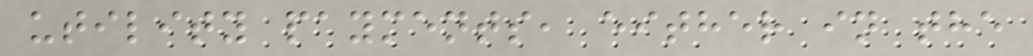utility payments, either in the
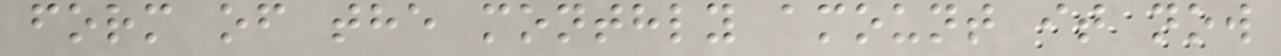form of the monthly amount it now
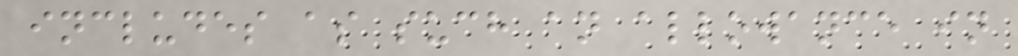includes as such an allowance in
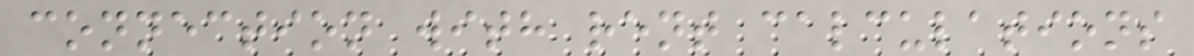connection with rent calculations
